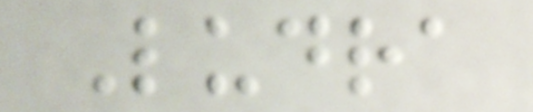Ludra
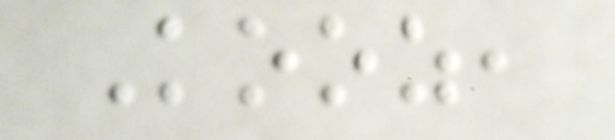Kooz,
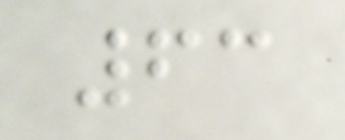63
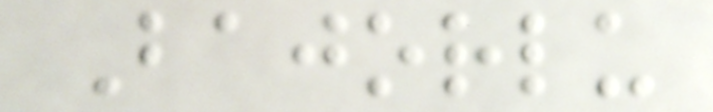Bajorlu
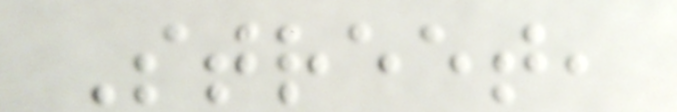Street,
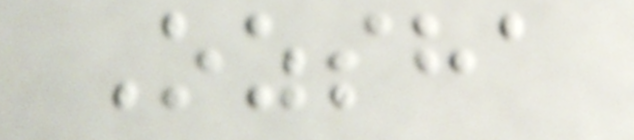Ozsha
